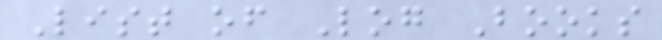List of Log Books
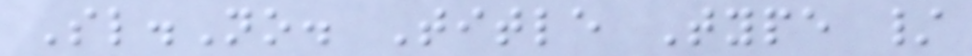Sl.No. Title Type /
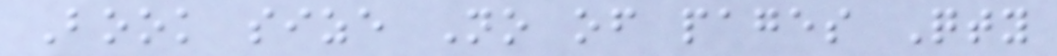Book size No of pages Qty
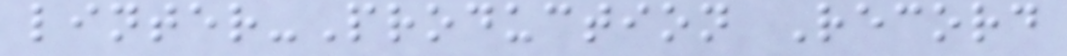linter-Production Record
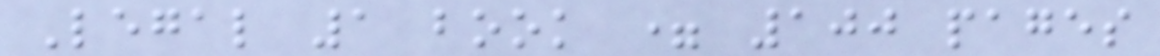Legal 1 book = 100 pages
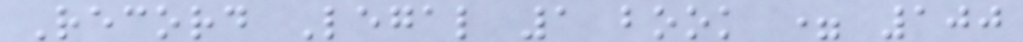Record Legal 1 book = 100
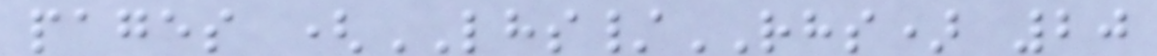pages (LHS/RHS) 20
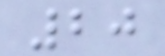20
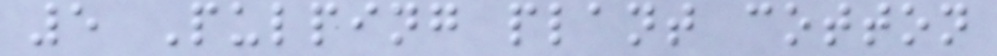5 Pulping plant cotton
